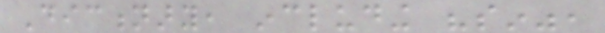Dictionary, including "sin",
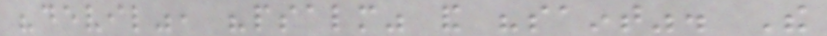"devil", "psalm" and "saint". The
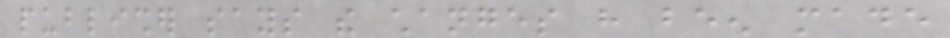publisher says the changes have been made
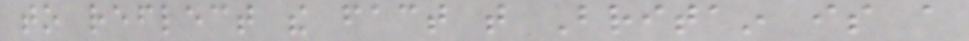to reflect the fact that Britain is a
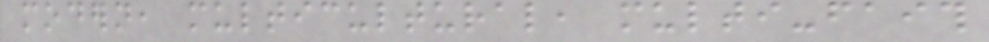modern, multicultural, multi-faith
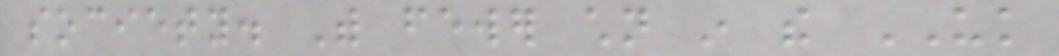society. With fewer children in the UK
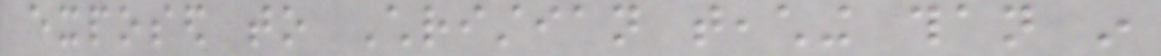exposed to Christian teaching than in
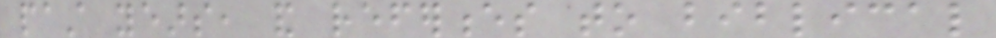past years, and references to biblical
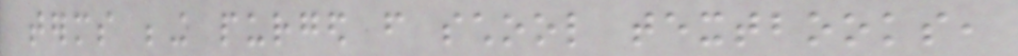terms being purged from school textbooks,
